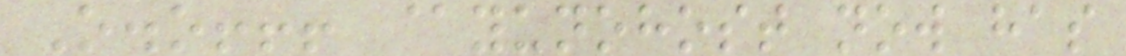O.o!!! @yunohost now has
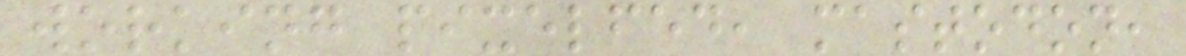working pixelfed, mastodon,
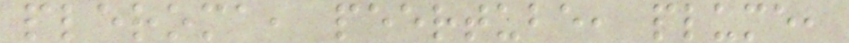pleroma, peertube, plume,
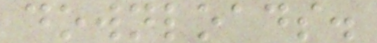downloads.
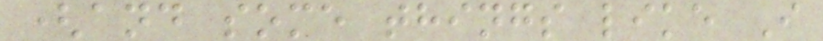(and some things like I
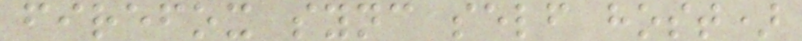firefox sync self host)
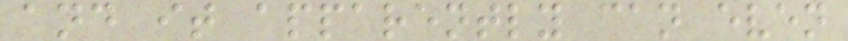and it apparently can even
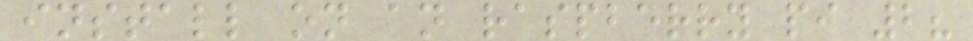install on an raspberry pi 2?
